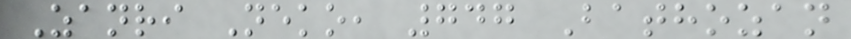Zanri Neko, 747 Bathozan
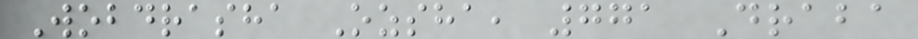Wobdrasha Ozsha, 771 Draba
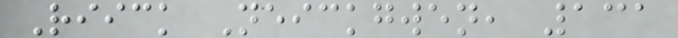Riick Neickgwen, 131
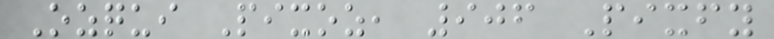Ozqui Pixoz, 906 Pixfy
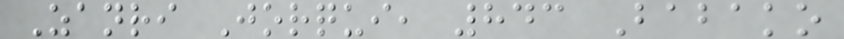Zanri Jorqui, 843 Babako
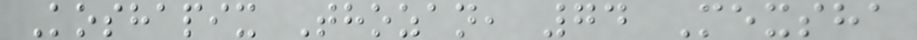Koshapix Thozan, 74 Mexsha
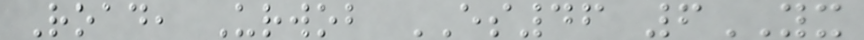Road, Urwob ES46 6YX
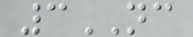3NC
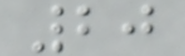20
